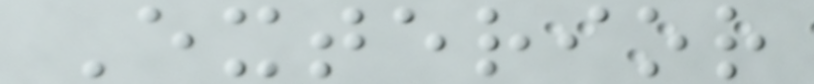Exterior
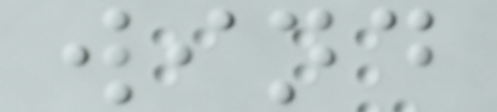wind
